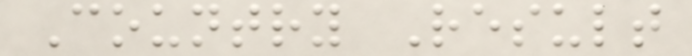Country Result
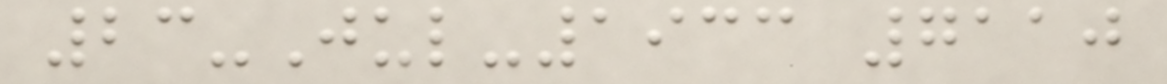23-Jul-1933 7110
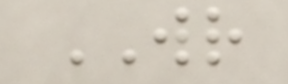WR
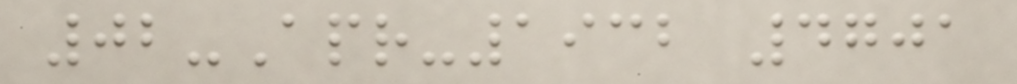02-Apr-1932 4701
